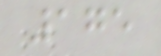175
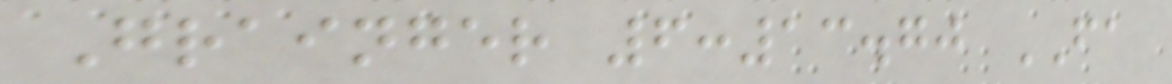Grainger 6:13.70 FA
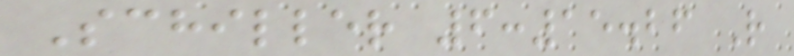Schiller 6:15.26 R
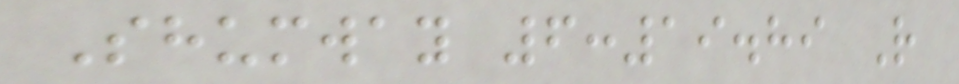Shumway 6:19.89 R
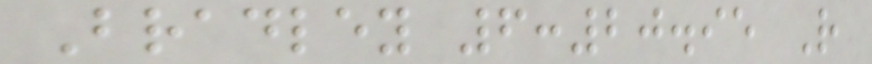Bradley 6:20.95 R
